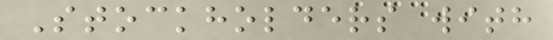Stockholders with
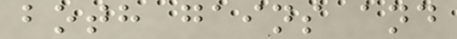both gains and
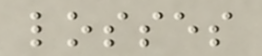losses
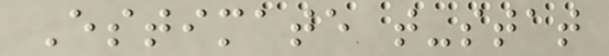Estimate t-stat
